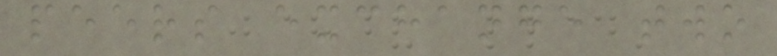peers exchange two
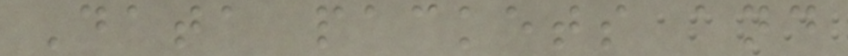Data packets and
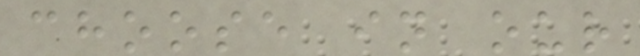choose in our
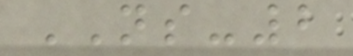NS-2
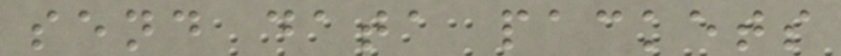send data packets
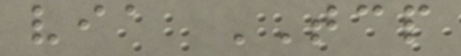via TCP
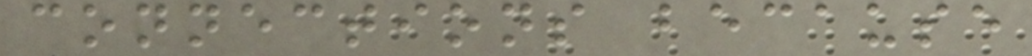connections because
